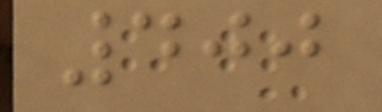400
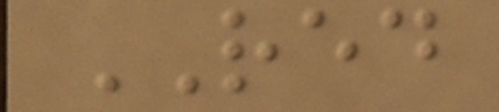RED
